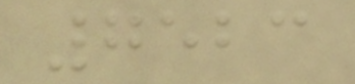7523
